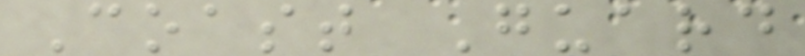Coast Guard
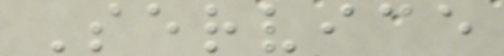Service
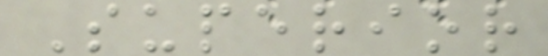Superior
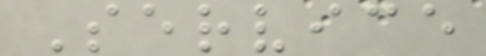Service
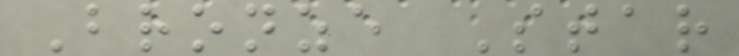Bronze Star
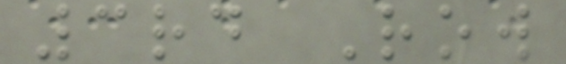3rd Row
